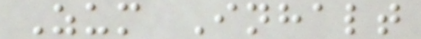Zum Inhalt
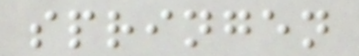springen
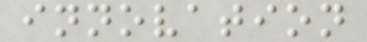innovation
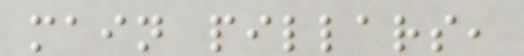main pillars,
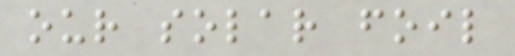our solar foil
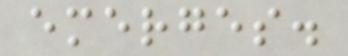emerges.
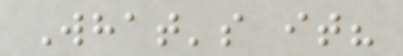What's it?
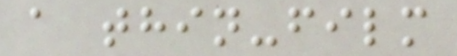a thin-film
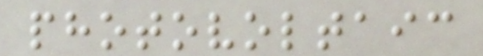photovoltaic
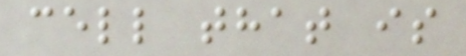cell that is
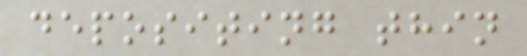depositing thin
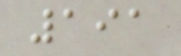191
